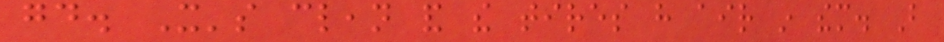good. It's clean and the tires have air in them. But
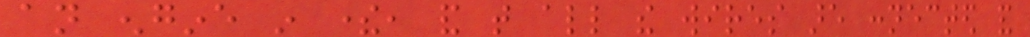an engine in there, and that all the wires are connected and
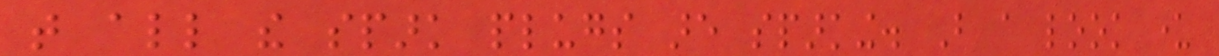that all the spark plugs are sparking. But a look under
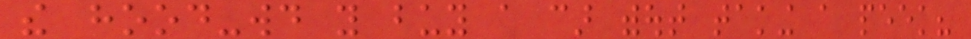the hood-would you buy a car without taking a peek?
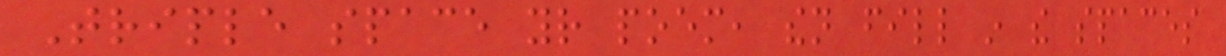Triple space your poem, then fill in the spaces
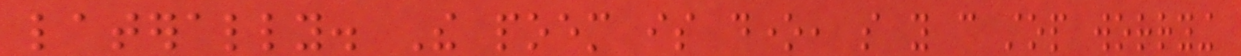laterally. The poem is done, so you can stop worrying
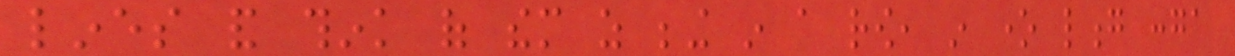lines and think of them as being in a row, in one long conga
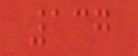137
